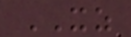XZ
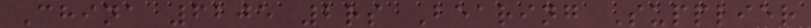China 6205 2rs Bearing Supplier
